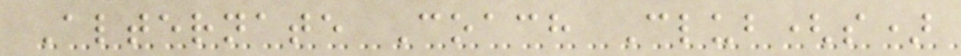Alternate Coach Club(s)
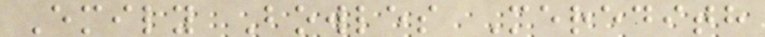Emily Bowles Meredith
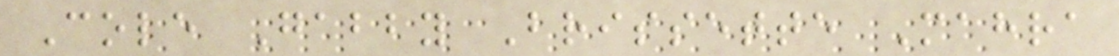Cole Gabby Brissette Mahra
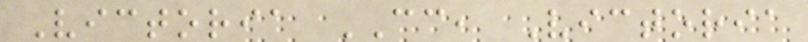Victoria CC, Victoria
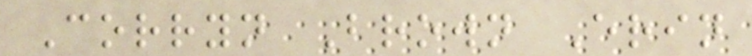Corryn Brown Erin
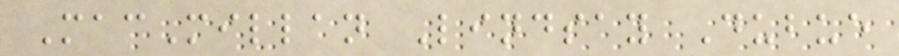MacMillan Lindsay Dubue
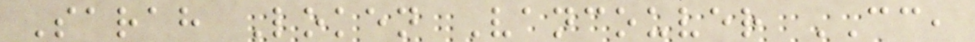Sarah Loken Vancouver CC,
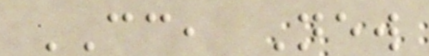CC, New
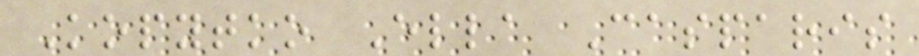Kopytko Ella Casparis
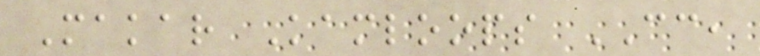Makar Kamloops CC,
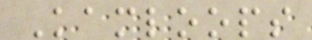Kamloops
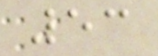53
